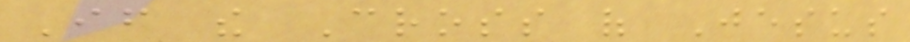If the Cross of Jesus
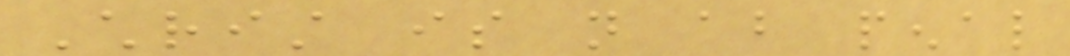Christ is not about penal
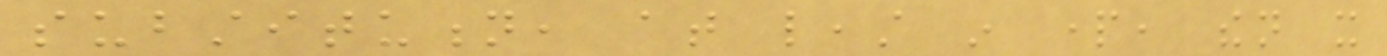substitution, at least in part, then it
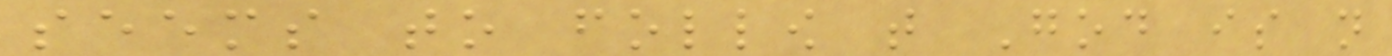seems to follow that God is not
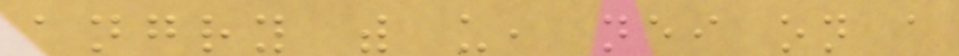angry with us, neither on a
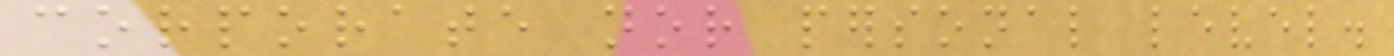corporate nor personal level.
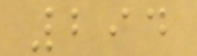294
